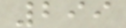299
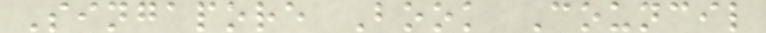Singapore Book Council
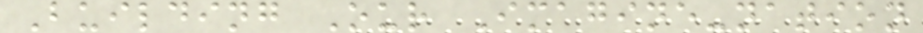Building Our Imagine-nation
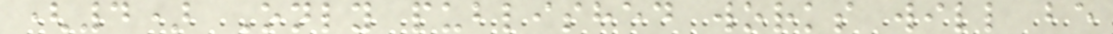(4) Only published works will be
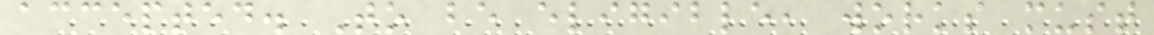accepted. To be eligible, works must
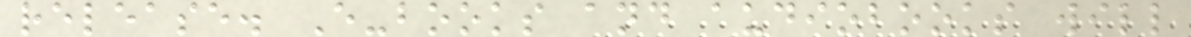release. E-books and audiobooks will
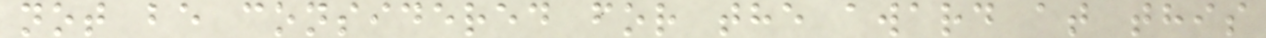not be considered for the award at this
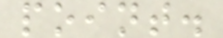point.
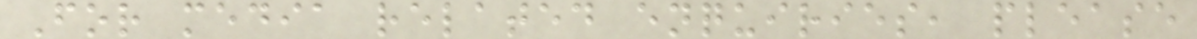For media related enquiries, please
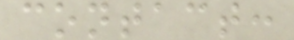contact:
